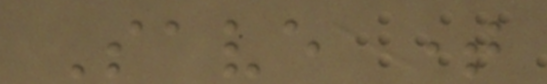Save time
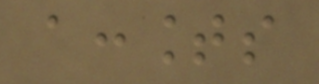accounts
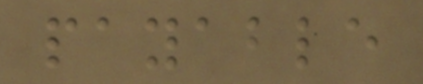payable
